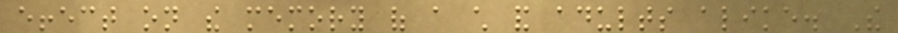effect on the memory of a child and adults alike. The
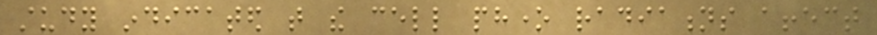study indicated that the cell phone radiations affect
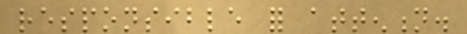responsible for attention.
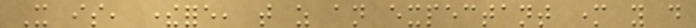It is, therefore, that as an expectant mother you do
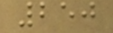250
